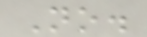No.
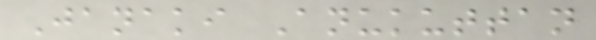Janaki Anukuttan
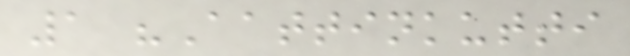1 "Aattinkutti
